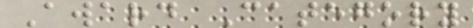Award Category
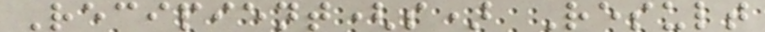Recipient(s) Result
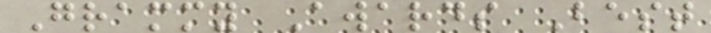Grammy Awards Best
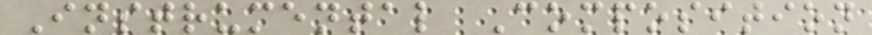Instrumental Composition
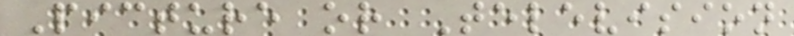Picture or Television
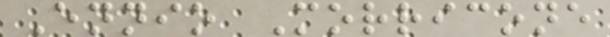Ennio Morricone
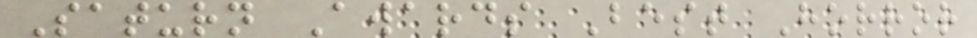Saturn Awards Best Horror
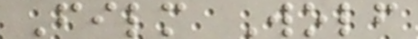Film Wolf
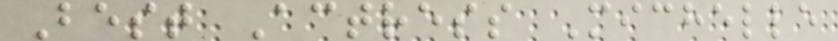Best Actress Michelle
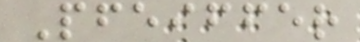Pfeiffer
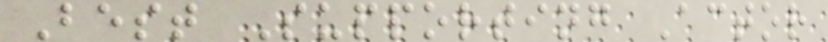Best Supporting Actor
